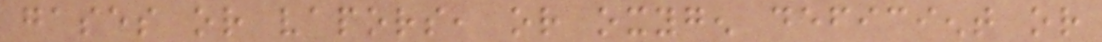gases or vapors, or oxygen deficient or
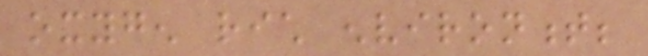oxygen rich environment;
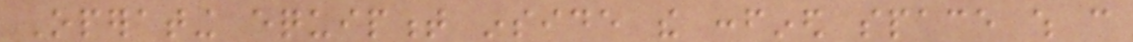Operating equipment inside the confined space which can
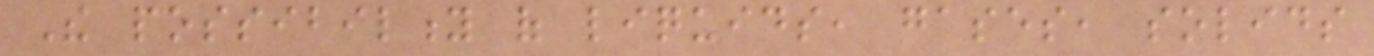The possibility of liquids, gases, solids
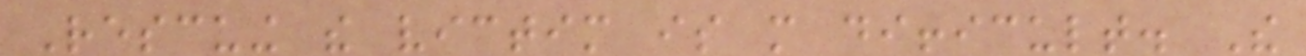Rescuing the victim is more difficult. The
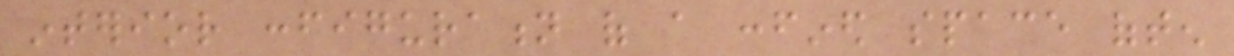interior configuration of a confined space often
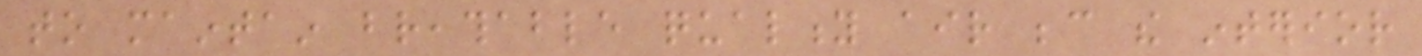to maintain breathable quality air because the interior
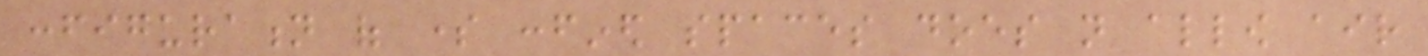configuration of some confined spaces does not allow air
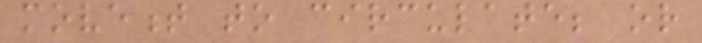movement to circulate; or
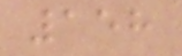158
